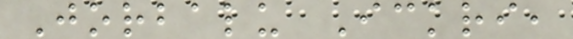Jorbalu Ickri,
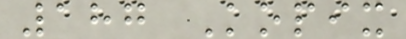187 Kopix
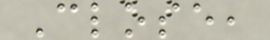Close,
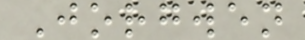Jorgwen
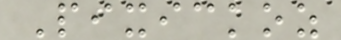Pixickoz
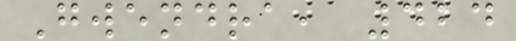Gwendra, 424
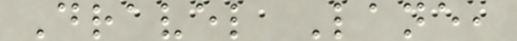Dravel Lane,
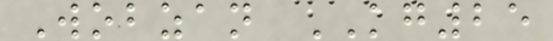Wobzan KG25
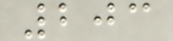203
